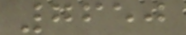7650
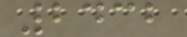2432
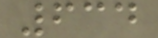634
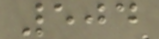504
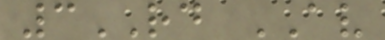3RD AV
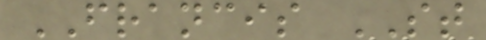FRANCIS ST
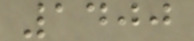1400
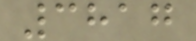3817
